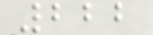222
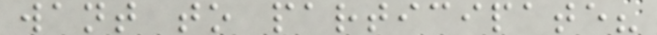want to participate?
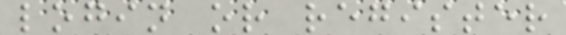login or register
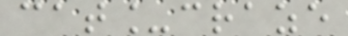cat_craze
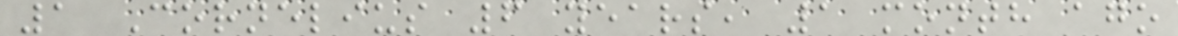1 Cornelius 6 years, 1 month ago
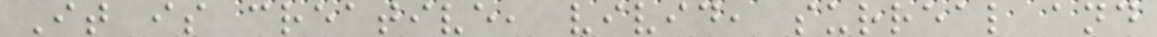It is creative, vivid, surreal and
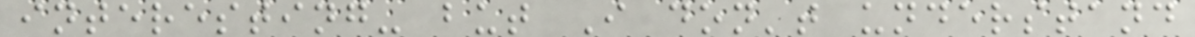interesting- but I don't understand
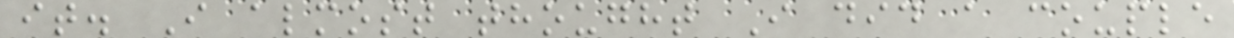it. I almost thought I did a couple
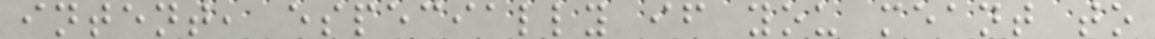intent, especially if you meant to
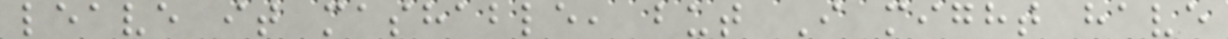leave it mashable, but I might have
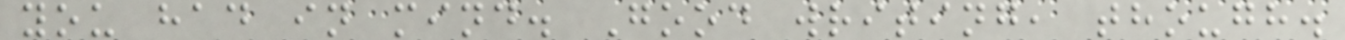you had in mind. Good writing, though.
